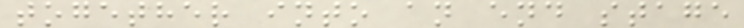together into an end stage
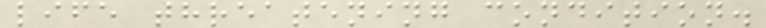life threatening condition.
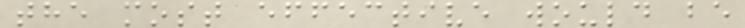the most effective would be
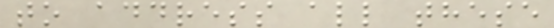to address all these
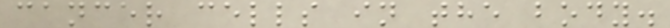cancer cells in the body.
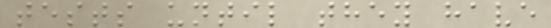tests until they have
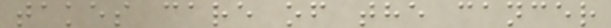takes care of the cancer
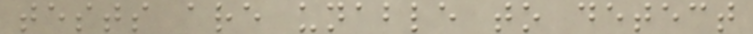tests are unable to detect
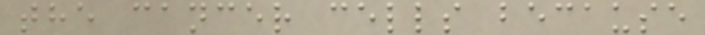the cancer cells because
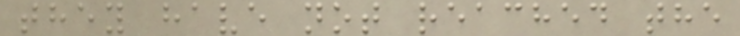they have not reached the
